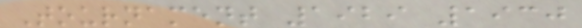Tournament 1929 1930
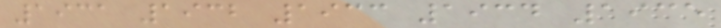1931 1932 1933 1934 1935
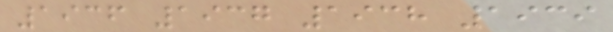1936 1937 1938 1939
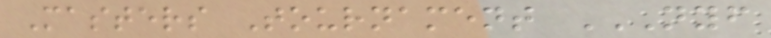Masters Tournament NYF
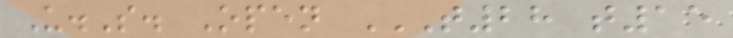U.S. Open T28 T15
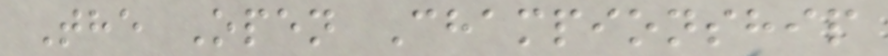The Open Championship
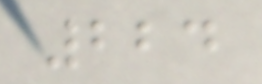224
